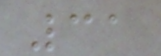31
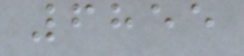6855
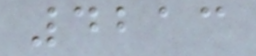4213
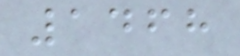1468
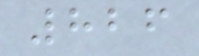826
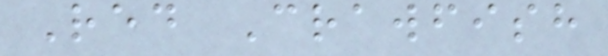Red Crawfish
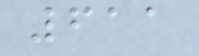611
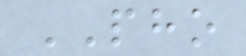PHO
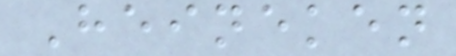Heineken
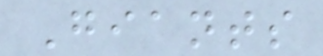Giants
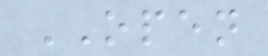OPEN
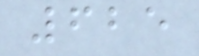625
